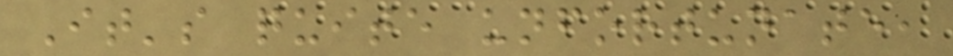It's quite unfortunate,
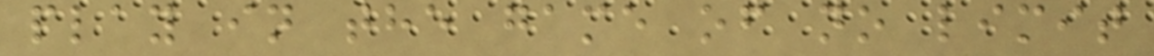play in the game of no limit
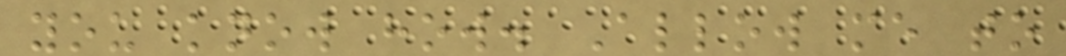you know how. Allow me to
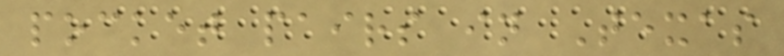pocket pairs in Texas
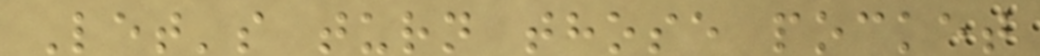Let's turn those pocket
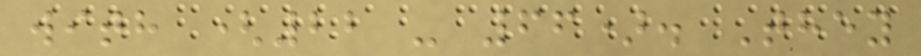with (22 - 66). They
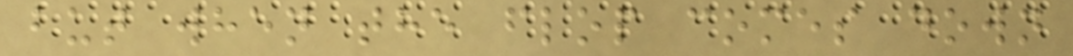but when the flop comes down
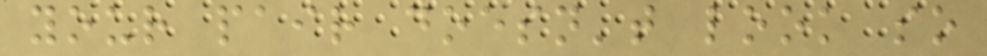your pair doesn't look so
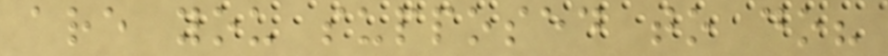are you supposed to do?
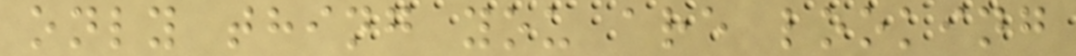only thing you are looking
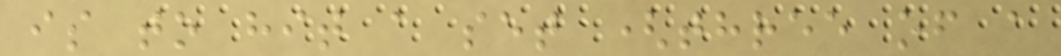is to hit a set (three of a
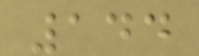144
